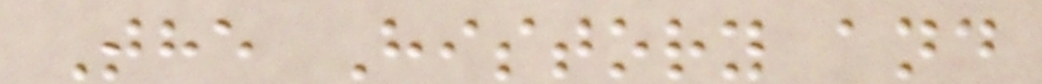The History and
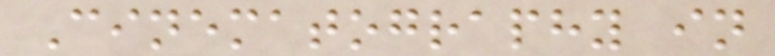Cinematography in
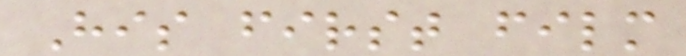His first film
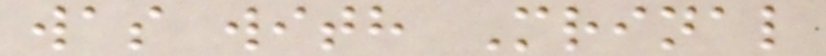was with Mrinal
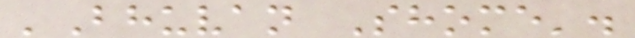'Bhuvan Shome'.
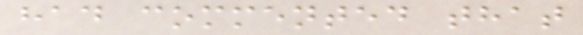had commented that
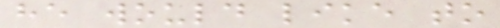he would like to
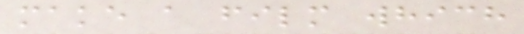make a film which
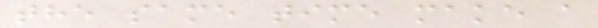the same time make a
